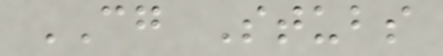CG Stubs
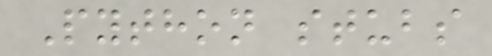Python stubs
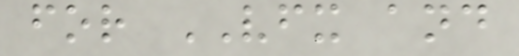for VFX and
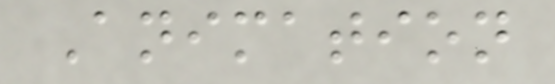Animation
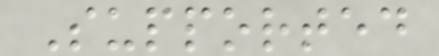Supported
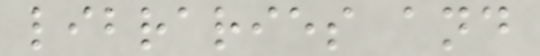libraries and
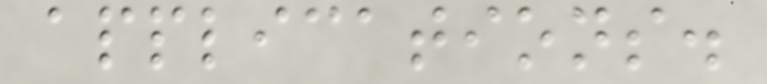applications.
